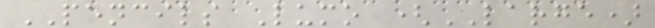PENCILS Lumo (LARGE)
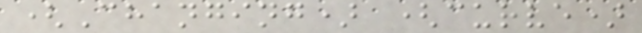(Changing) (curve)
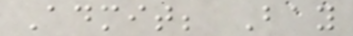Admit; Bay
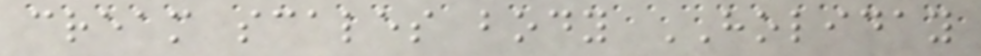cream scales body HOLIDAY
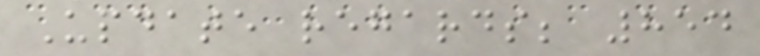Update regards; 854
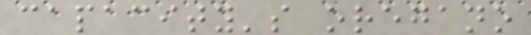capacity's oregano
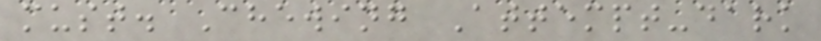must. Chewing Attempt-dark
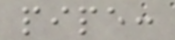pipe:
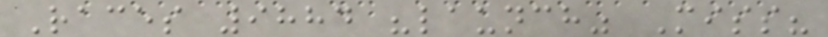Races 9884 "launch" Miss?
